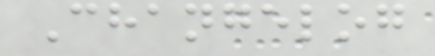Changelog
